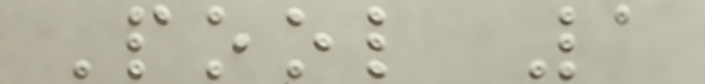Pool 1
